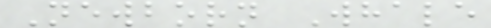Newborn Whale
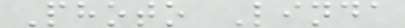Photo Linda
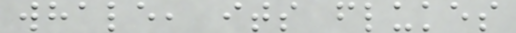whale, its flukes
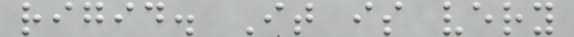rigid. It is very
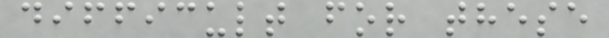difficult for these
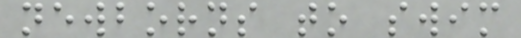newborns to swim
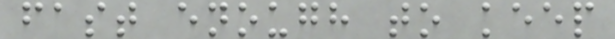fast enough to keep
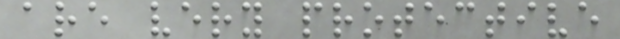are very protective
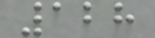128
